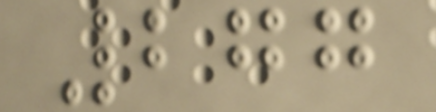277
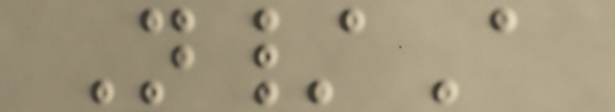N/A
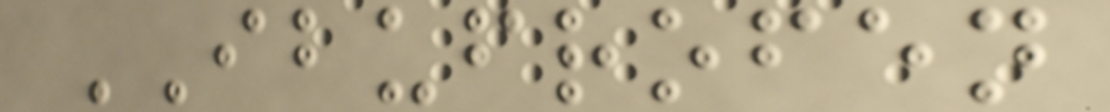IBUFROFEN
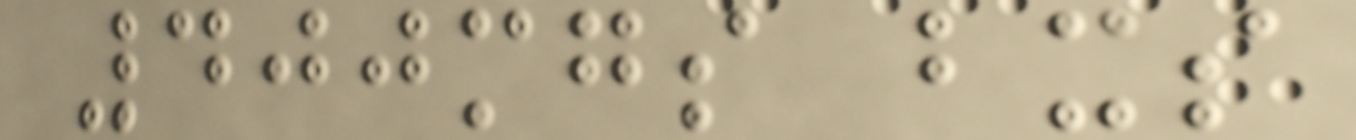400mgs bxs
